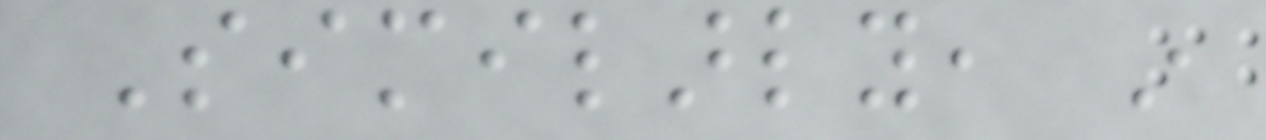Similarly, in
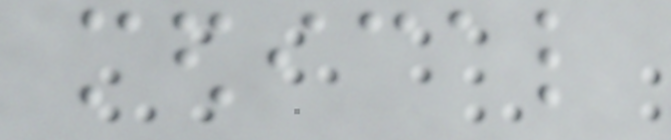medical
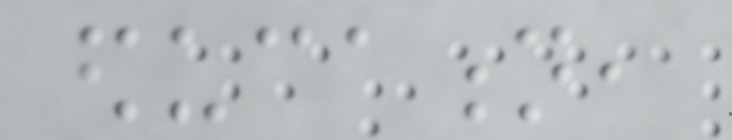education,
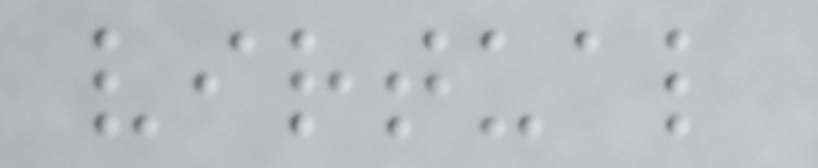virtual
